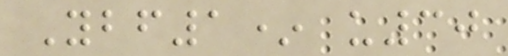Ybf1* u30
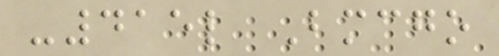-415l Bmcgo
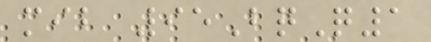mib 95BqQ1
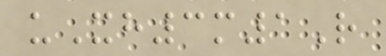uXh3m1R
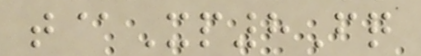t@Xp8Fq
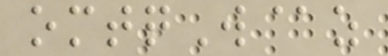omtqW@z
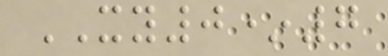XY0*7
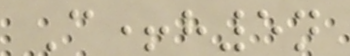C+h5n
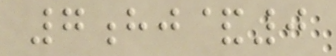7hj&0
